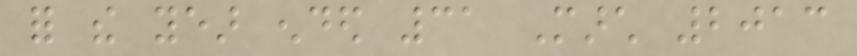for the year ended 31 March 2013
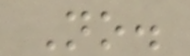No.
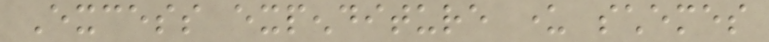Excess expenditure under schemes
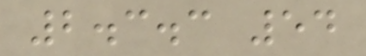2.3.3 54
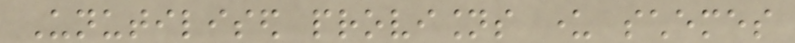Unutilised provisions under schemes
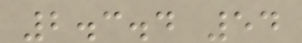2.3.4 54
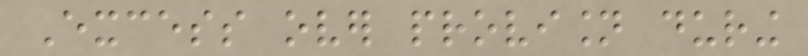Excess over provision during
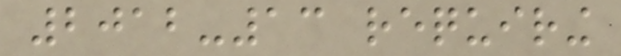2012-13 requiring
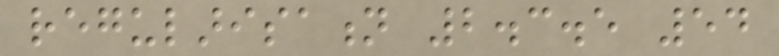regularisation 2.3.5 54
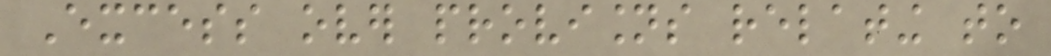Excess over provisions relating to
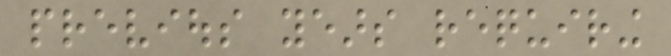previous years requiring
